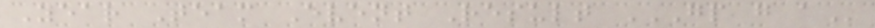Year Team Event Result GP G A
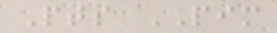Pts PIM
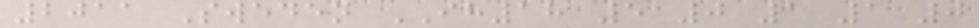2011 Sweden IH18 5 0 1 1 0
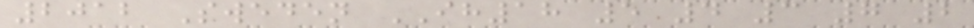2012 Sweden IH18 5 4 3 7 2
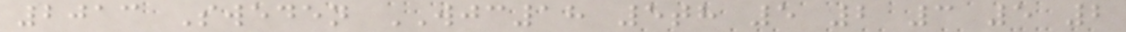2013 Sweden WJC18 5th 5 2 3 5 2
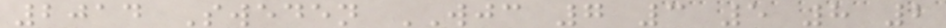2014 Sweden WJC 7 3 5 8 2
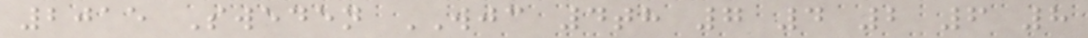2015 Sweden WJC 4th 7 4 2 6 8
